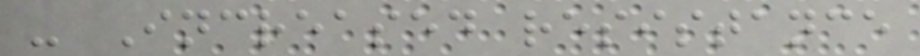- Increased resistance
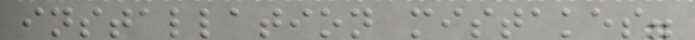installation mistakes.
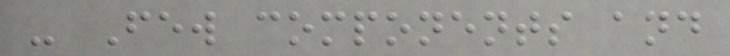- Few components and
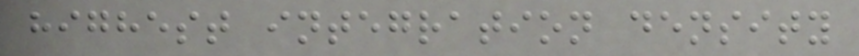highest integration density
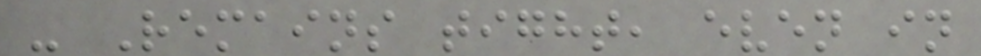- Remains tight, even in
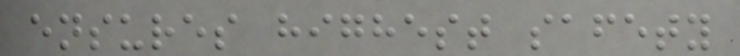ensures highest safety
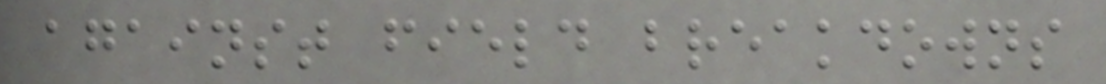against field breakdowns
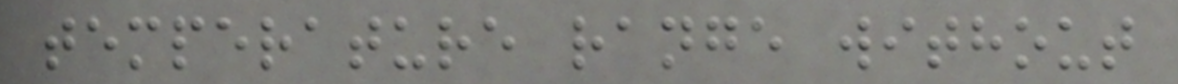temperature range without
